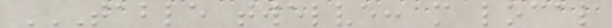TABLE TWELVE: MORE LOCAL
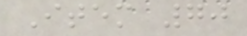Item 70
